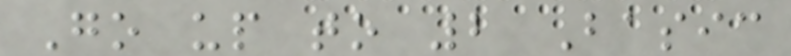Go up to 2 Basic
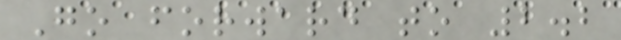Go forward to 2.2
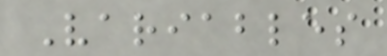Variables
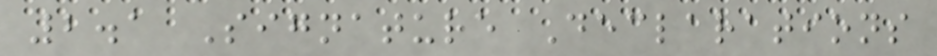2.1 Signature Declarations
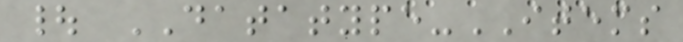| DATATYPE-ITEMS
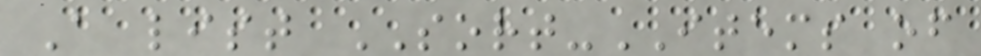A list SORT-ITEMS of
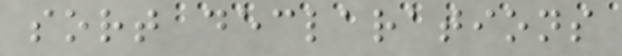sort declarations
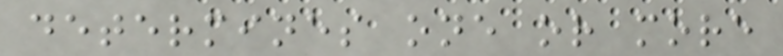determines one or more
